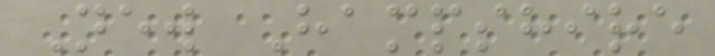New Hampshire
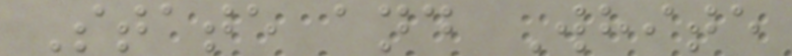State and White
